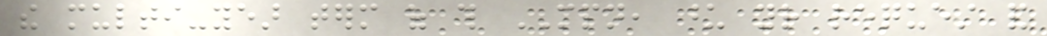the multi-year term of this MPN, upon your request and
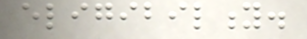eligibility.
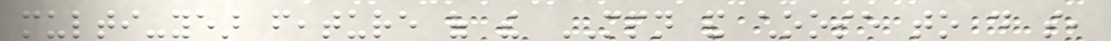multi-year feature of the MPN and choose to do so,
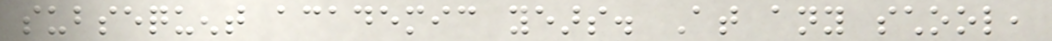subsequent academic years. At any school,
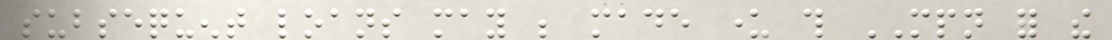subsequent loans may be made under this MPN for the
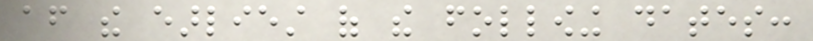after the earliest of the following dates:
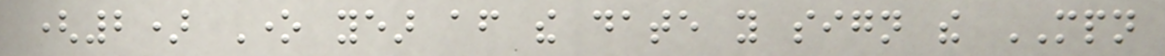(2) One year after the date you sign the MPN
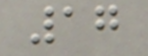17
